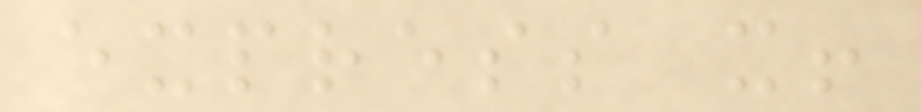express it!
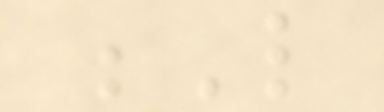L
